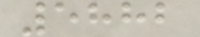5882
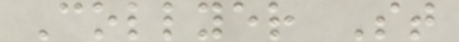Collyer St
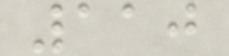110
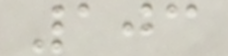103
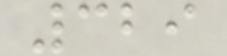329
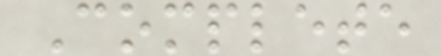Complete
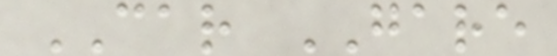CAR GARE
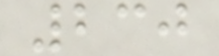230
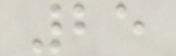25
